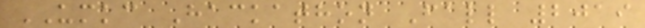UMKC Hackathon Fall 2019
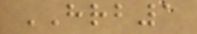HRB1
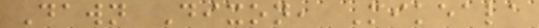Dawn Dixon, Mikeala
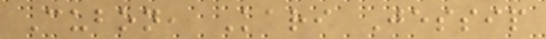Cubon, Kari Jessip
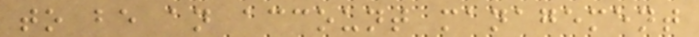to be an account management
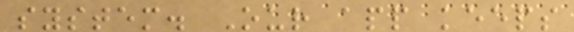system. Our app keeps
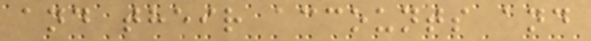and their accounts and
